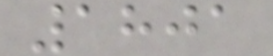1801
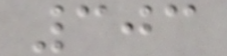303
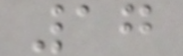17
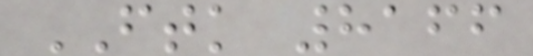FTK 8166
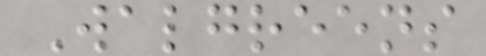Walgreens
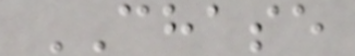CHASE
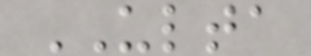ULTA
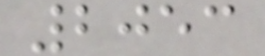2053
